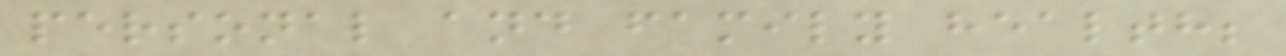personal and family health;
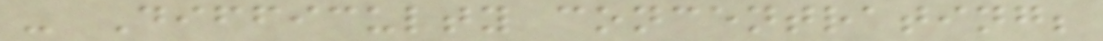- Difficulty concentrating;
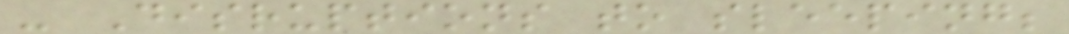- Disruptions to sleeping;
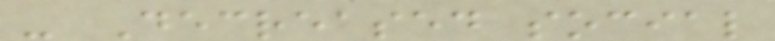- Decreased social
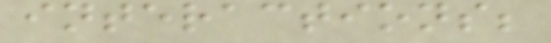interactions;
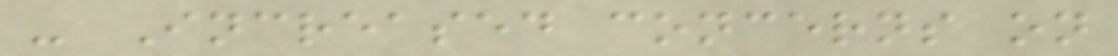- Increased concerns on
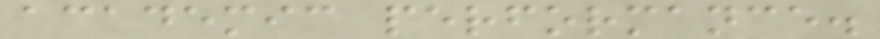academic performance.
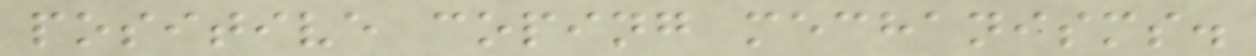positive coping mechanisms.
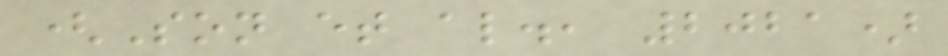(Son et al., 2021)
